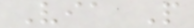Via People
